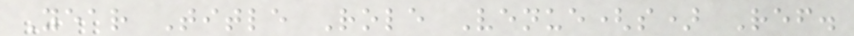Year Title Role Venue(s) Ref.
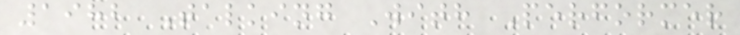1982 Talking With Performer
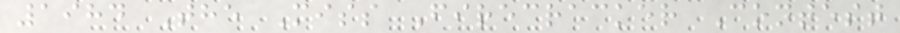1984 The Miss Firecracker Contest
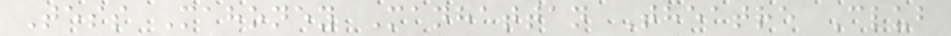Tess Mahoney Manhattan Theatre Club
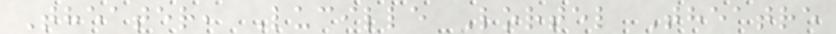Theater, Lucille Lortel Theatre
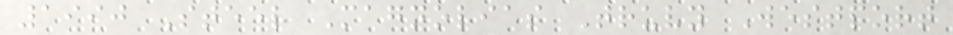1990 Steel Magnolias Truvy Westport
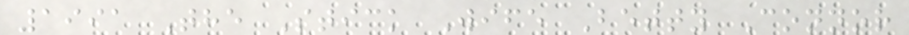1991 The Stick Wife Betty Connor
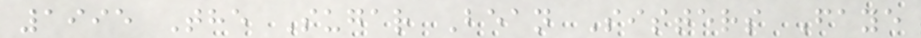1995 The Sugar Bean Sisters Faye
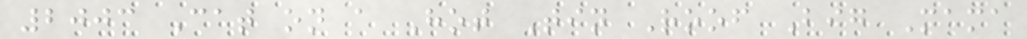2003 Cat on a Hot Tin Roof Big Mama
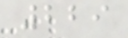229
